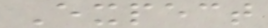Expect
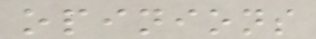opinions
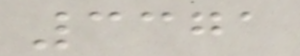3371
